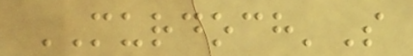MURDOCH'S
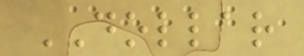DOLLAR
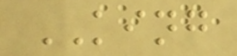KING
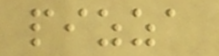pizza
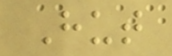Hut
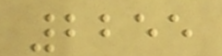2255
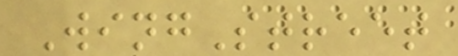WingStreet
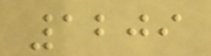1209
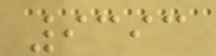9393
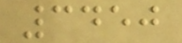3450
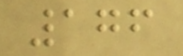176
